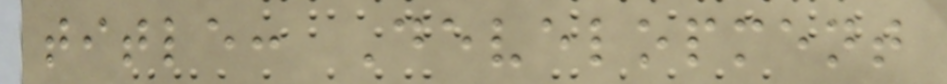title: Development
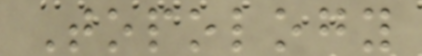Topology
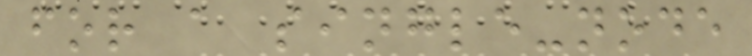for a single-node
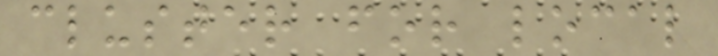cluster for local
